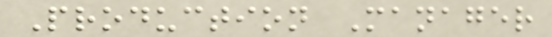Production Manager
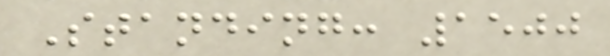Standing: 1500
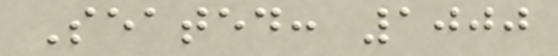Seated: 1000
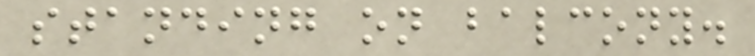standing on balcony.
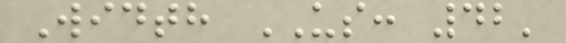Width US: 42'
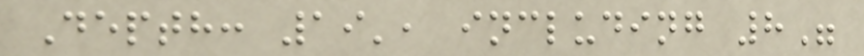Depth: 19', including 8"
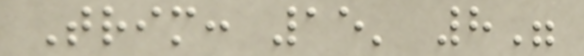Trim: 15' 8"
